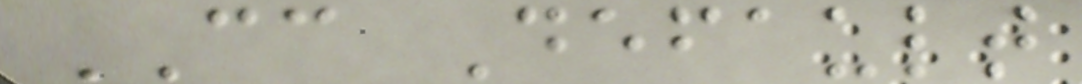CC Default
